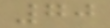70
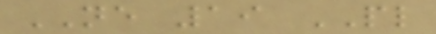NE 19 PL
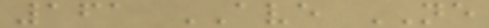161 AVE NE
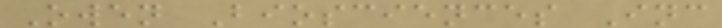Owen Biosciences Inc
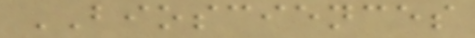BIOSCIENCES
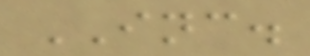INC.
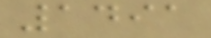1491
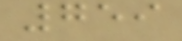759
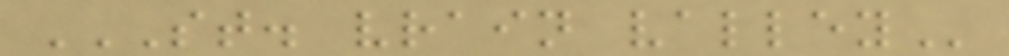ST. VRAIN VALLEY
